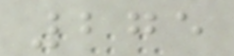275
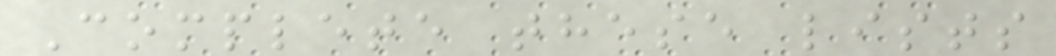Complete these lists
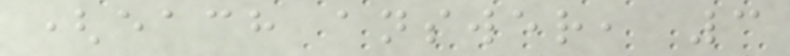(each answer, 3
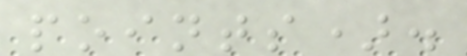points).
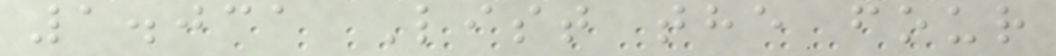1.031 List the four
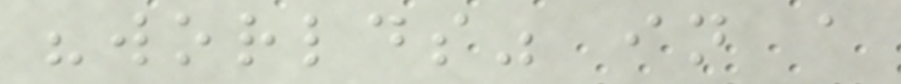"worlds" in a
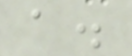a.
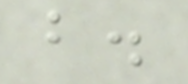b.
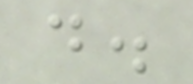d.
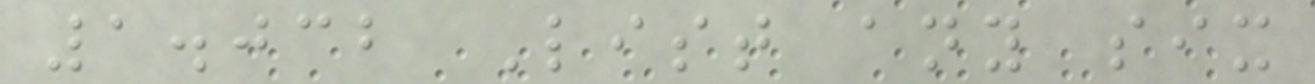1.032 List any six
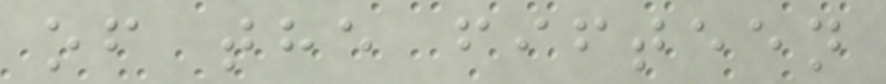of the fifteen
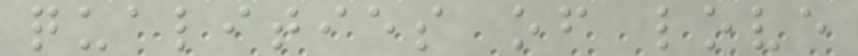qualities of love
